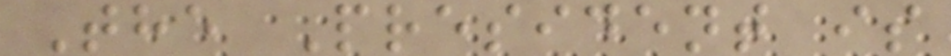The President is
